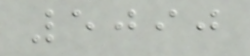5090
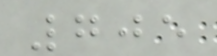705
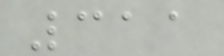311
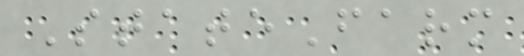StateFarm
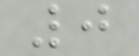0
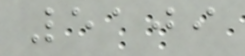5109
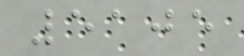5105
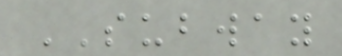SUBWAY
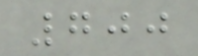700
